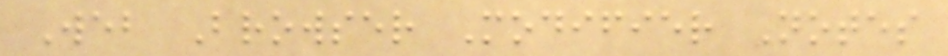Web Browser Modifier Notes
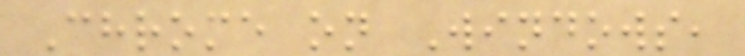Chrome on Windows,
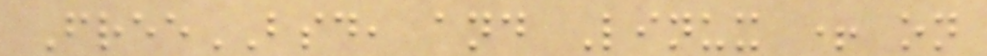FreeBSD, and Linux + on
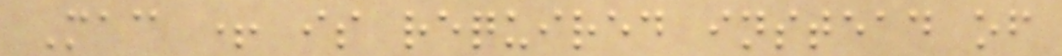Mac + is required instead of
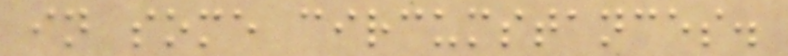in some circumstances.
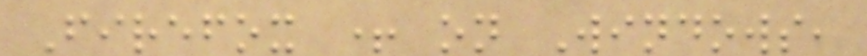Firefox + on Windows,
